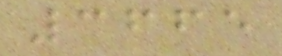3665
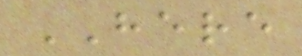HERE
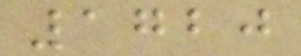1720
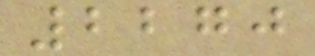2270
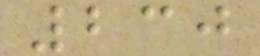230
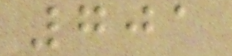701
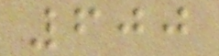600
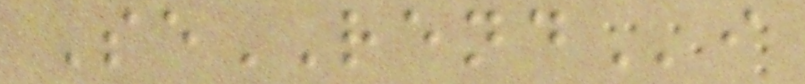SeRENDi
